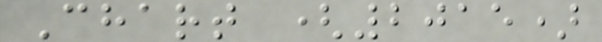Chart (2015)
